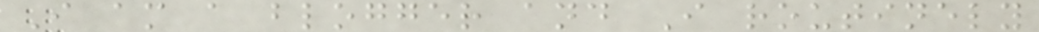I am a blogger and I routinely
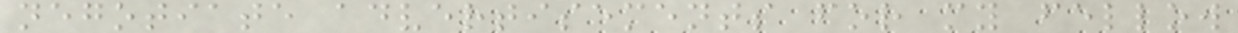negotiate advertisements for my fellow
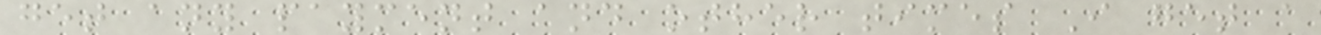get any payment and other times I get a
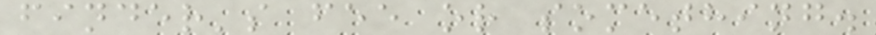finder's fee or something.
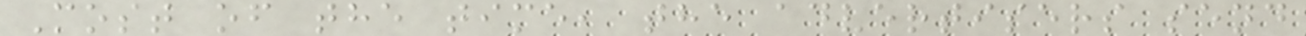Most of the time, the advertisers send
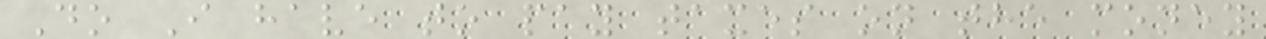Do I have to pay taxes on the money
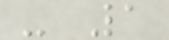- 1
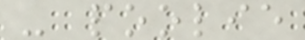- poolie
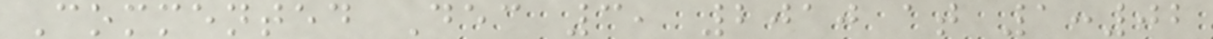Commented Dec 3, 2010 at 1:02
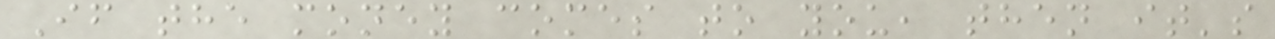If the money comes to you, then it's
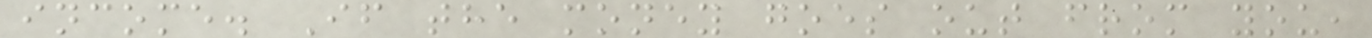income. If the money goes out from you,
